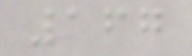167
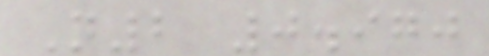N2 0.970
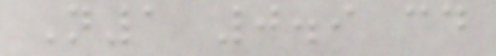N1 0.9 cd
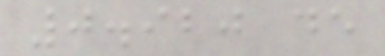0.920 de
